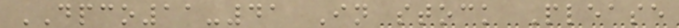DPCO11-41 In stock Please
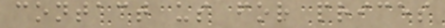contact us for prices
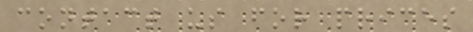contact us for prices
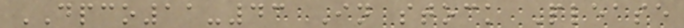DPCO11-43 In stock Please
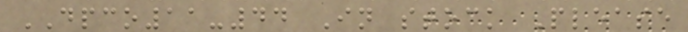DPCO11-44 In stock Please
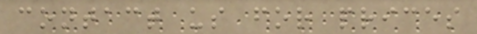contact us for prices
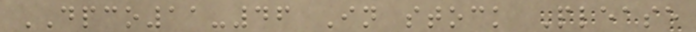DPCO11-46 In stock Please
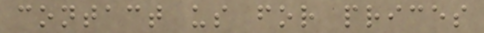contact us for prices
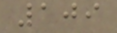109
